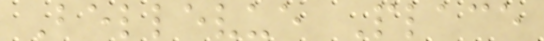Bellevue Place
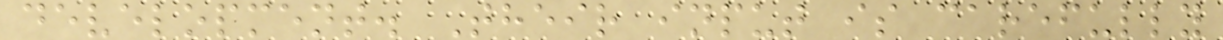development. Their input is carefully
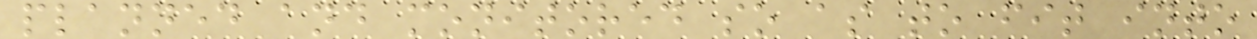planned and monitored so as to fit into
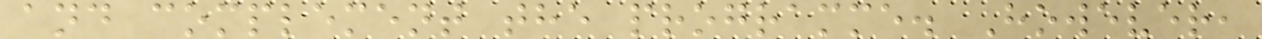and complement the programme. However,
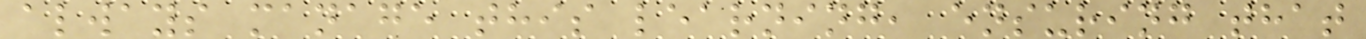always manage this learning, ensuring that
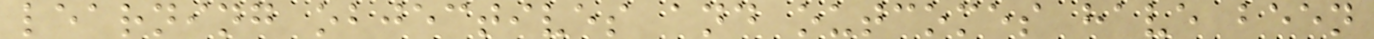learning objectives and outcomes have been
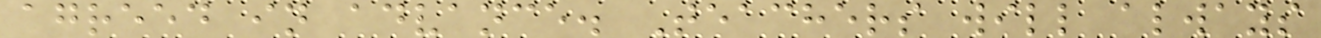agreed in advance. Teachers will always
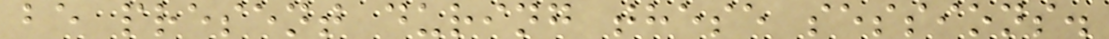be present during these sessions.
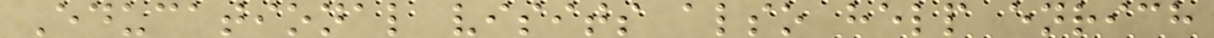Educational visits also help enrich
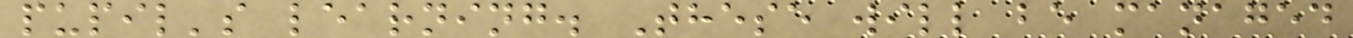pupil's learning. These will be managed
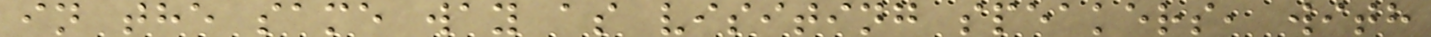in the same way as visiting speakers, with
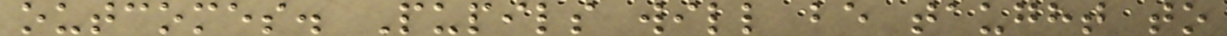outcomes. Pupils will be taught to
